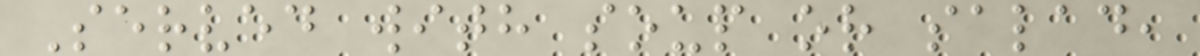Served with soup or salad,
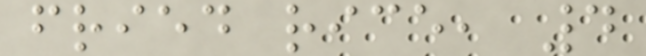fried rice, 4
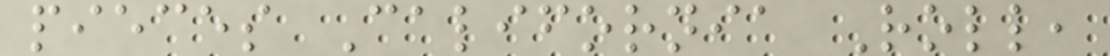pieces California Roll,
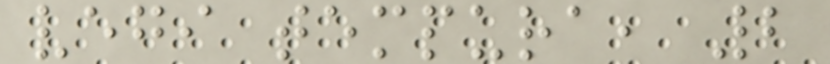vegi tempura, 2
